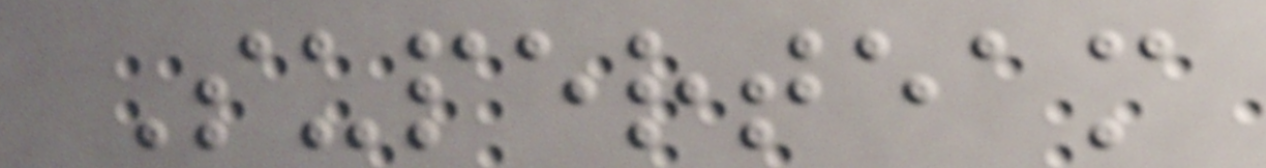Superteam
